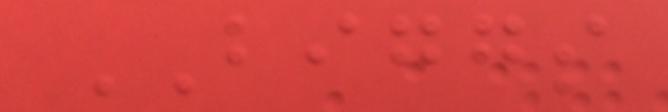BIGGS
